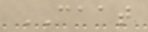CAAT
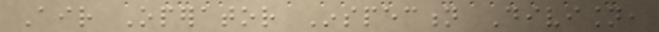Air Operator Inspection Division,
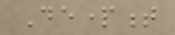Department
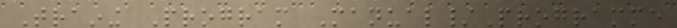Training Program Manual/Programme
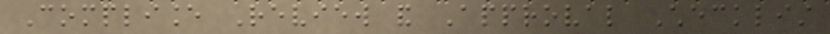Compliance Review and Approval Checklist
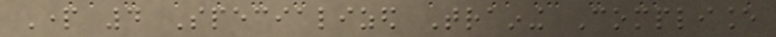Part 4 Specialized Training Compliance
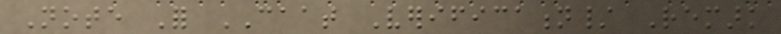Note For CAAT Verification/ Remark
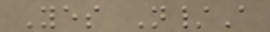Yes N/A
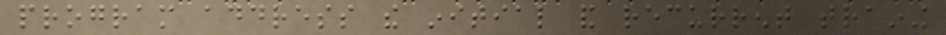program address the initial and recurrent training
